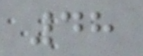48
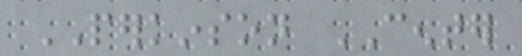PERKINSON CENTER
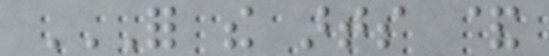FOR THE ARTS &
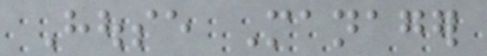House Manager
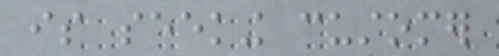is seeking customer
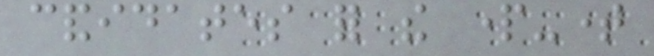candidates for the part-time
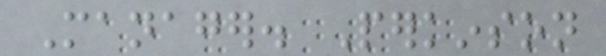Manager. Perkinson
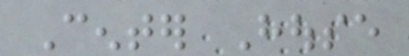Center House
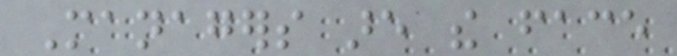Managers are the face
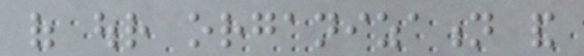of our organization and
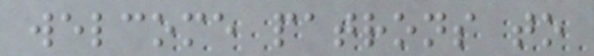welcome patrons to
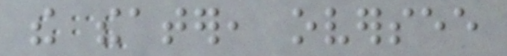the theater, oversee
